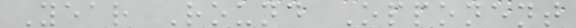Year Round Opponent
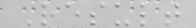Result
